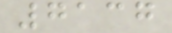7137
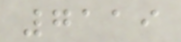7119
